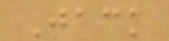Jack
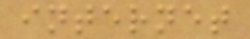internet
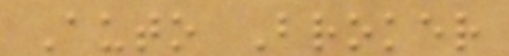Auto Broker
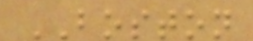BOSTON
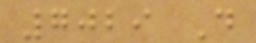7029 D
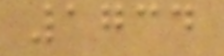1734
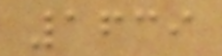1639
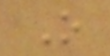O
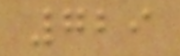729
